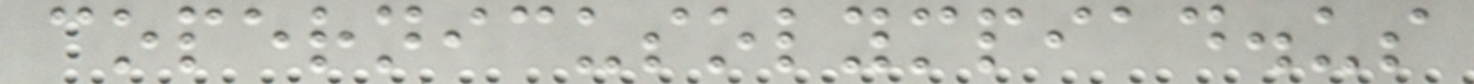copernicusolympiad.us
